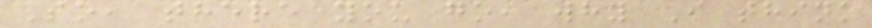So, there you go, why I think
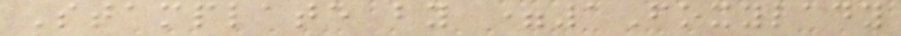Stamplate by =1Foxylady
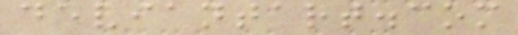deviantart.com
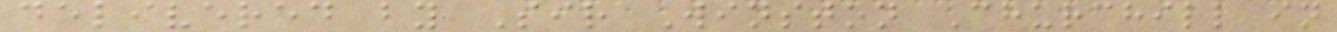delivered by Sir Winston Churchill in
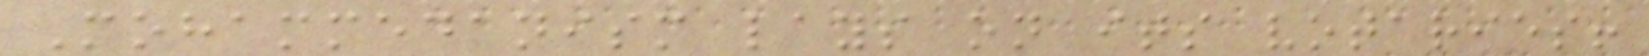Mohammedanism lays on its votaries!
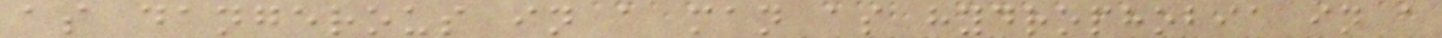as dangerous in a man as hydrophobia in a
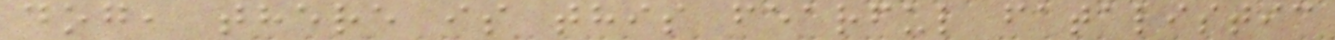dog, there is this fearful fatalistic
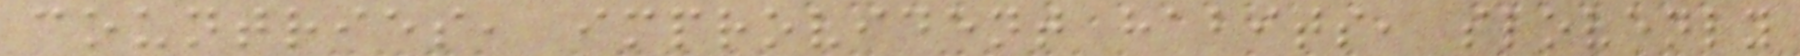countries, improvident habits, slovenly
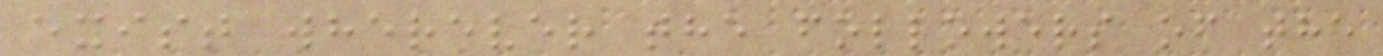exist wherever the followers of the
